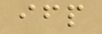ifp
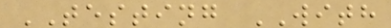TESTING WITH
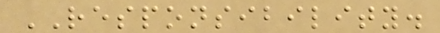RESPONSIBILITY.
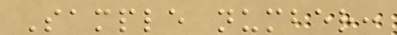Sample number:
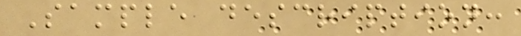Sample description:
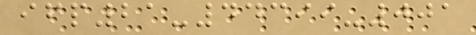ifp21-44399-001
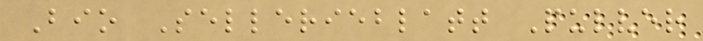Bio Sellerieblatt Pulver
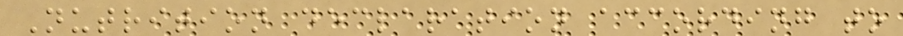Nutrition declaration according to
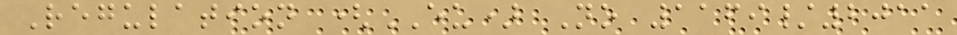Regulation (EU) No 1169/2011
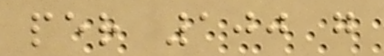per 100 g
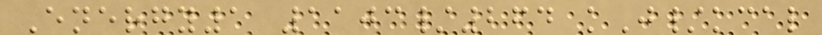Energy1 1103/264 kJ/kcal
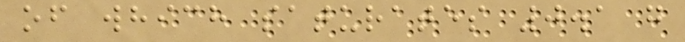of which saturates 0.1 g
